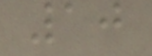10
